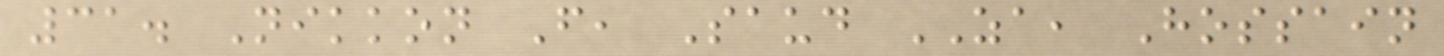31. Nikkon F, Saud ZA, Hossain
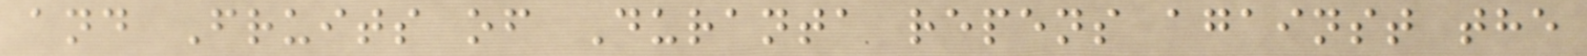and Fruits of Duranta repens against the
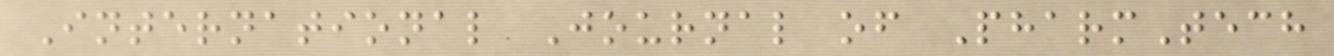International Journal of PharmTech
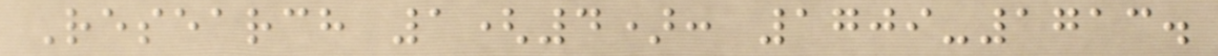Research 1(4): 1709-1713.
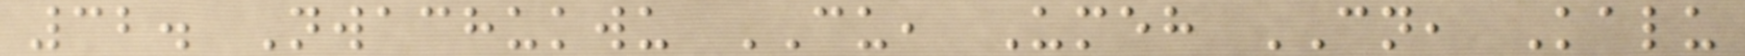32. Nwachukwu CU, Umeh CN, Kalu
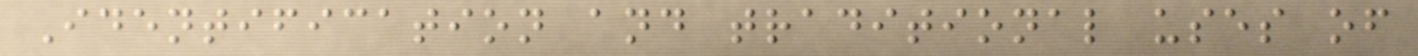Identification and traditional uses of
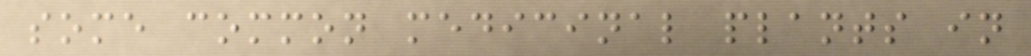some common medicinal plants in
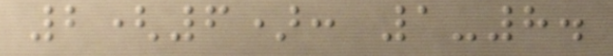2(6): 1-8.
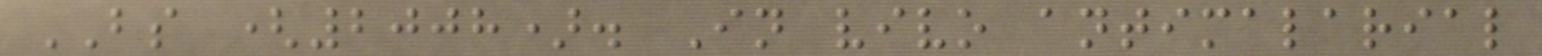BS (2008). In vivo antimalarial
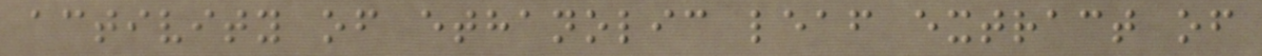activity of ethanolic leaf extract of
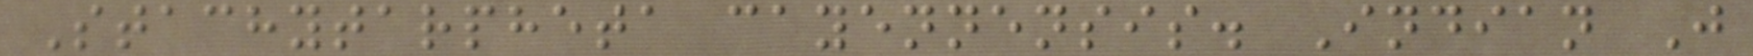Stachytarpheta cayennensis. Indian J
